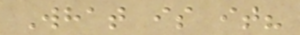What is it?
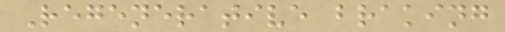Regenerative braking
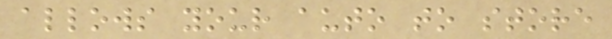allows your auto to store
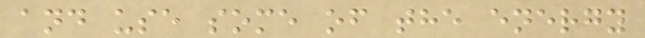and use some of the energy
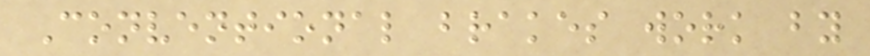Conventional brakes work by
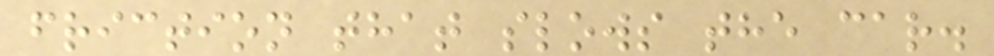friction that slows the car.
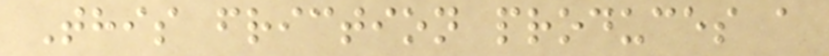This friction produces a
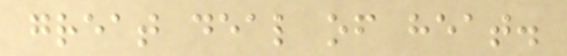great deal of heat.
